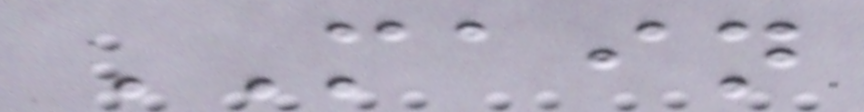MAIN
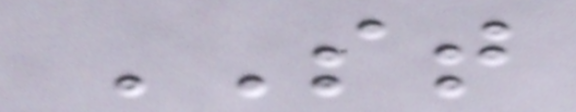ST
